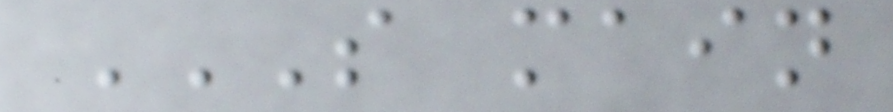S MAIN
